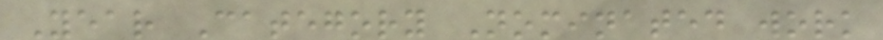Year Category Nominated work
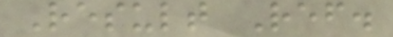Result Ref.
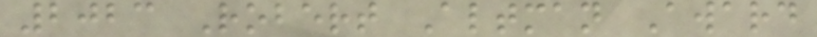2023 Robert Altman Award
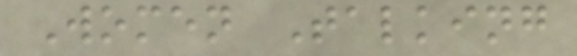Women Talking
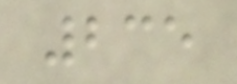235
